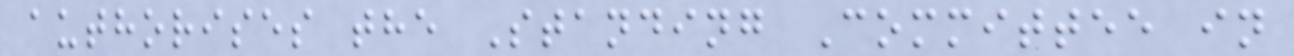authorises the Standing Committee in
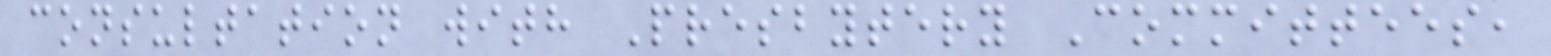consultation with Presbytery Committees,
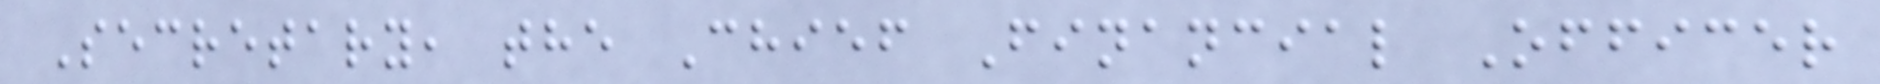Secretary, the Chief Financial Officer
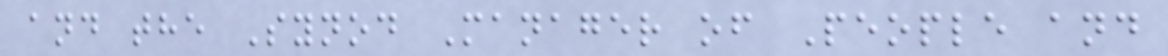and the Synod Manager of People and
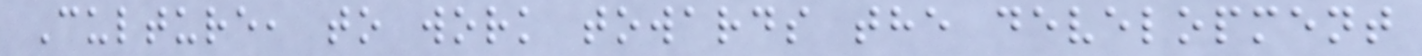Culture, to work towards the development
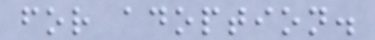for adoption.
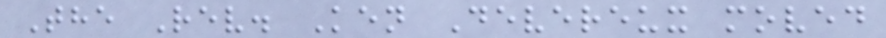The Rev. Ken Devereux moved
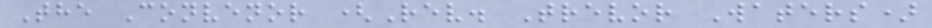The Convenor (Rev. Trevor Waters)
